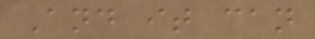And it can
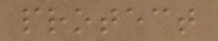protect
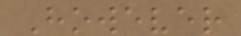However
